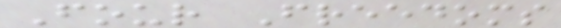Four Freedoms
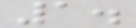1.
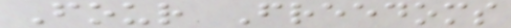Four Freedoms
